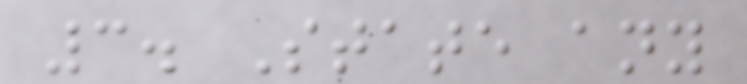3. State any
